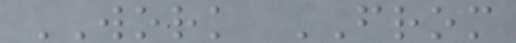WORK FROM
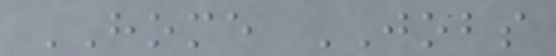HOME JOBS
